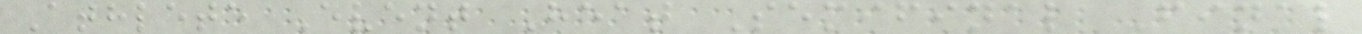Athlete Event Heat Semifinal Final
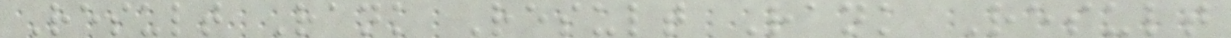Result Rank Result Rank Result
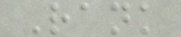Rank
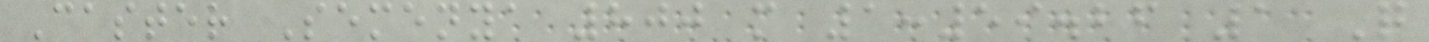Caster Semenya 800 m 1:59.26 1 Q
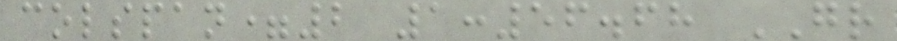colspan=2 1:56.68 GR
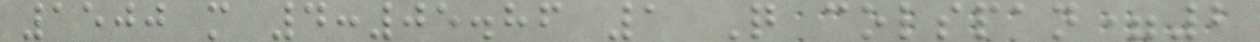1500 m 4:05.86 1 Q colspan=2
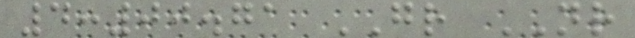4:00.71 GR NR
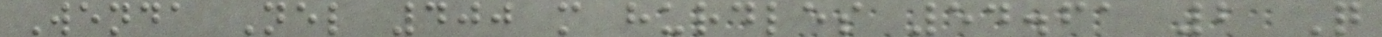Wenda Nel 400 m hurdles 54.61 2 Q
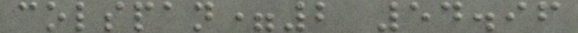colspan=2 54.96
